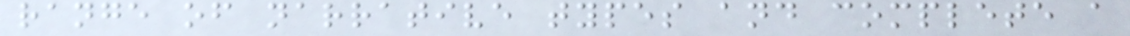range of narrative types and complete a
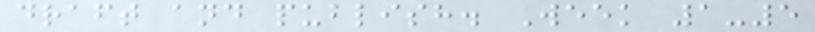draft and publish. Week 1-5
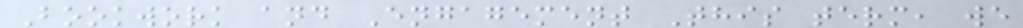Bookwork and Engagement This term, we
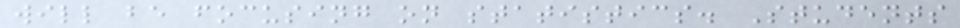will be focusing on statistics. Students
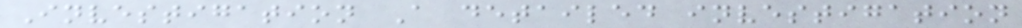Investigation A detailed investigation
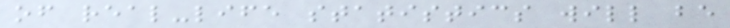of real-life statistics will be
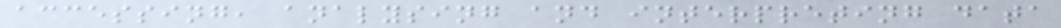accessing, analysing and interpreting data
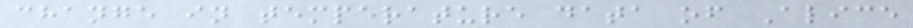change in temperature data of Alice
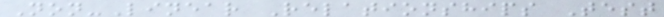Non-Linear Relationships Test
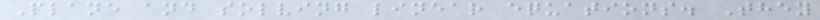Plane and solving linear equations. They
